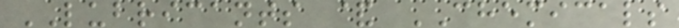LUBRICANTS & CHEMICALS
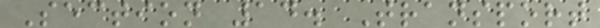Section 14. Transport
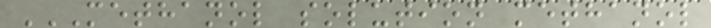METHANOL SOLUTION METHANOL
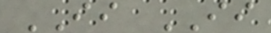II II
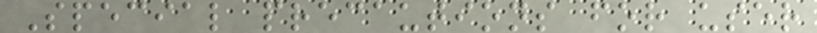Special precautions for user
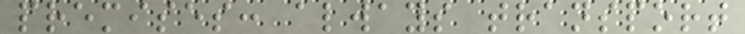premises: always transport
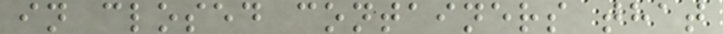in closed containers that
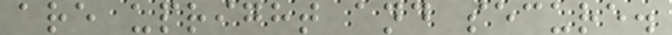are upright and secure.
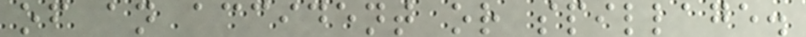of an accident or spillage.
